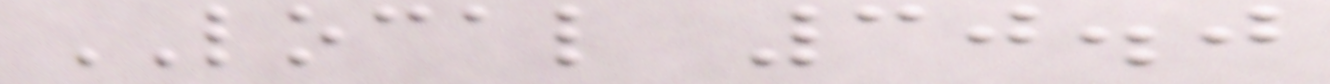LOCAL 30.0
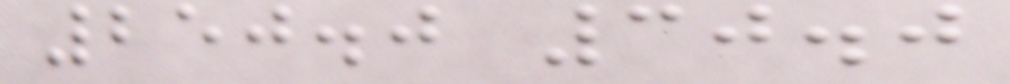250.0 30.0
